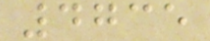4735
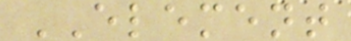ELEMENT
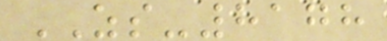ZS-8178
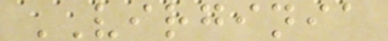VIRGINIA
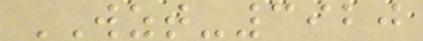WZT-3920
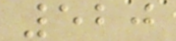520
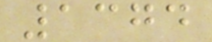1374
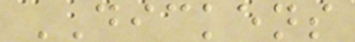DICKENS
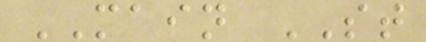MAIN ST
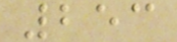253
